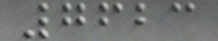7623
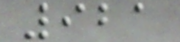921
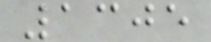1305
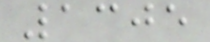1305
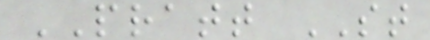PRATT ST
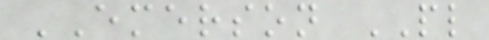EMERSON PL
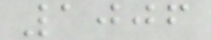1006
